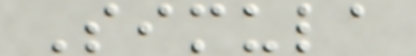Simula
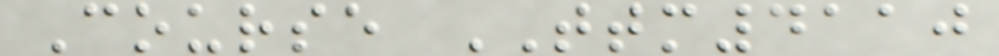Course TTM4110
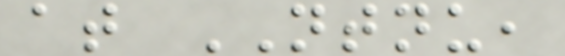at NTNU,
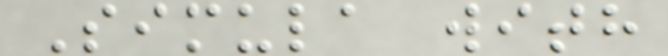Simula with
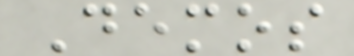Demos
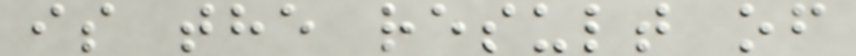is the result of
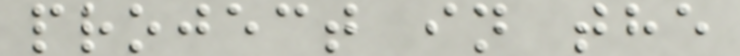project in the
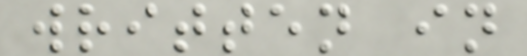written in
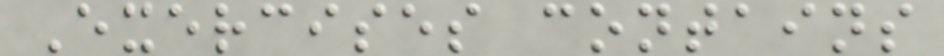Exercises contains
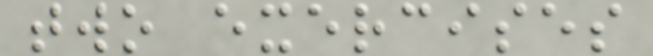two exercises
